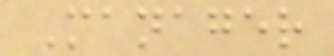Manager
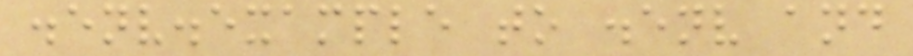.env.example to .env and
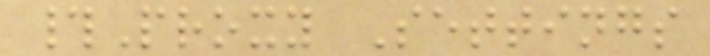#Proxy Settings
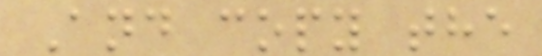And copy the
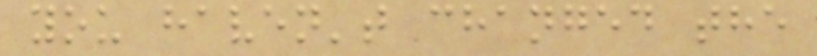you haven't changed the
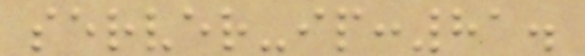server-ip:81.
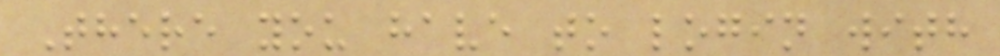There you have to login with
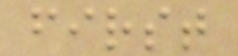first
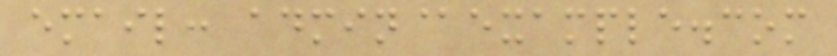email: admin@example.com
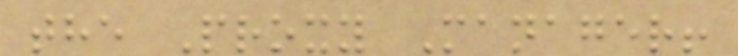the Proxy Manager!
